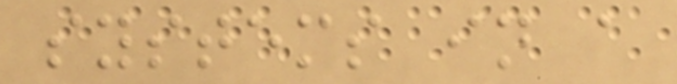systems in a
